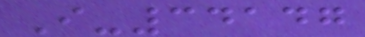I-34147
